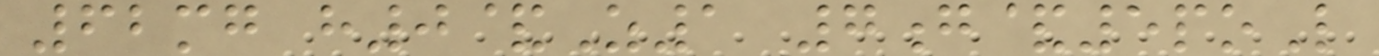62mg h0&Z1 7g&5poL
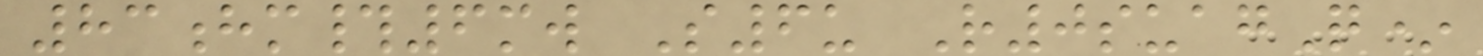83hm#6mw S6u R0suagQ*
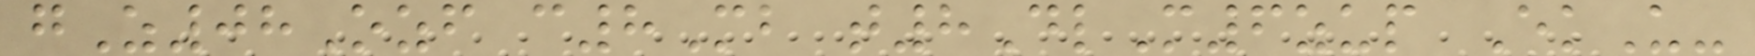gZ08Ozf c8Mb t8DlM6zup EkU-
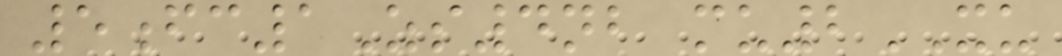5fc1Zs4nb mu2XU
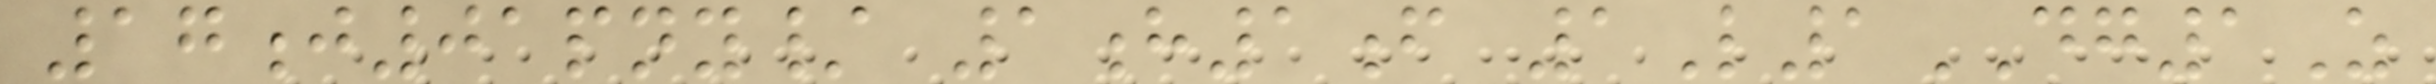17j01pny/ 1h1f 1L1DG1Z
